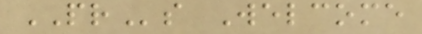PRs Welcome
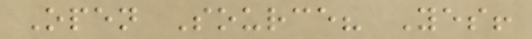Open Source? Yes!
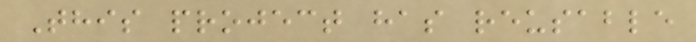This project has reusable
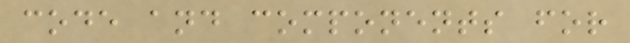code and components for
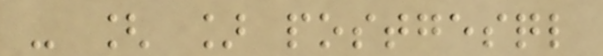- [ ] postgesql
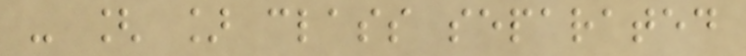- [ ] class separated
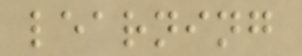learning
